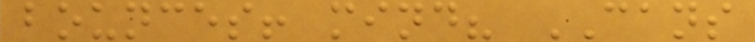bounces! mind? CANS
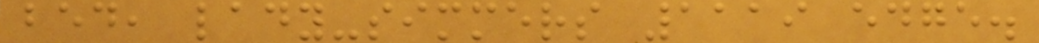bed, lady-simmers 1119 edge.
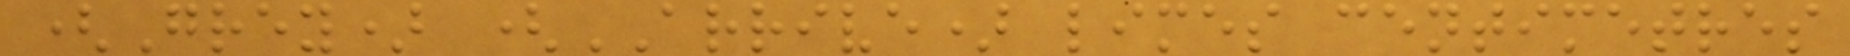(Grey) (ARRIVE) limes centimetres
